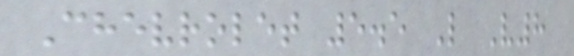Chevrolet 5.5 L V8
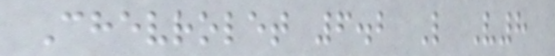Chevrolet 6.2 L V8
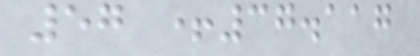57 +37.117
